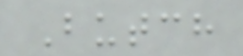Butch
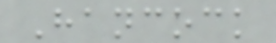Hancock
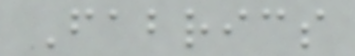Fabrics
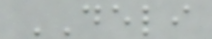DELI
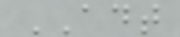ADT
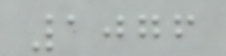1076
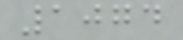1074
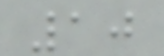10
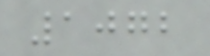1072
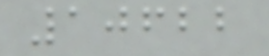10622
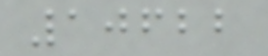10622
